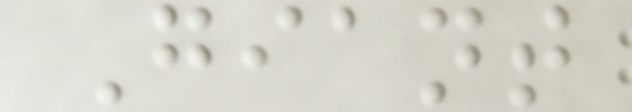Giant
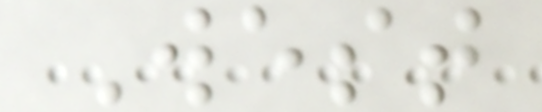West
